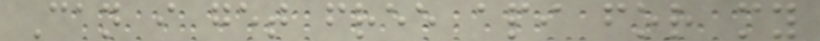Can i get free api for my
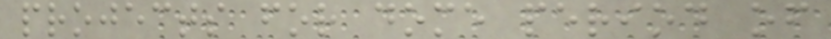projects for dome period of
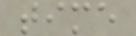time
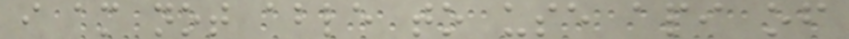i am not able to use api of
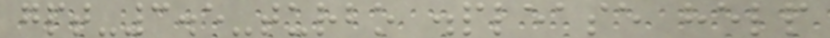gpt-3.5-turbo .please help
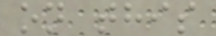on this
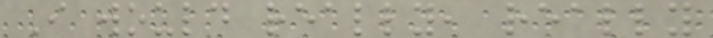I would really, really
